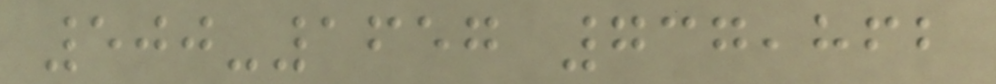500-1657 737,862
